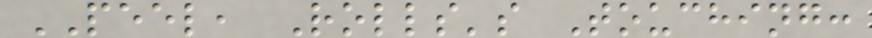PEEL, Rolls's Touching:
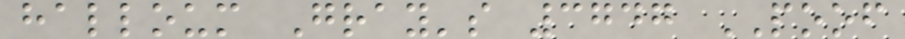halloum Gray's 3747 POOF
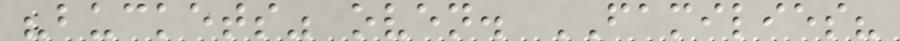"buckets" oven. FAMILIES?
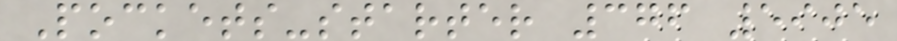Pockets-starter 376 5905
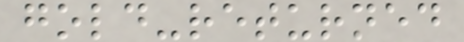gold-returned
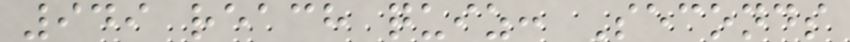949 reach quiz: Seconds
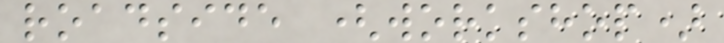roadside (workshop)
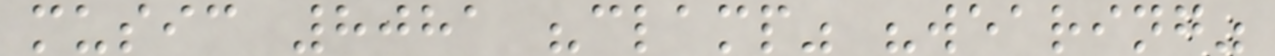music 8081 "clamp" "wearing"
